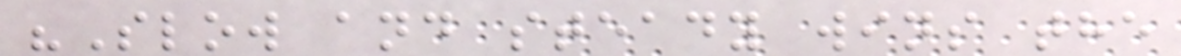"Slow and steady wins the
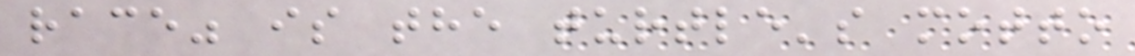race" is the turtle's motto
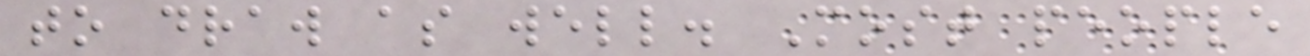to draw as well. Most people
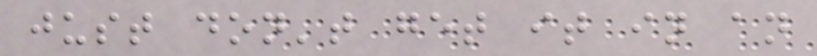just don't get it in an
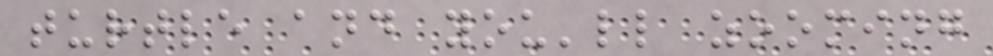turtle and you'll zooming
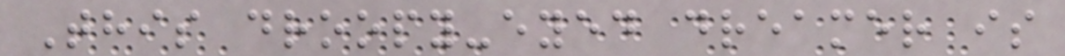This droopy-eyed dreamer is
